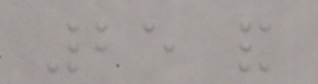25 and
